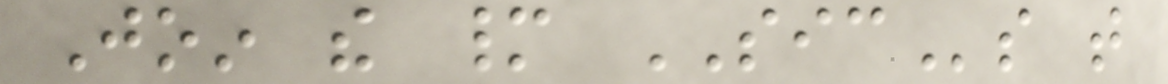Join the many SICs that
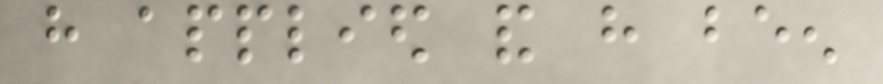have applied and have been
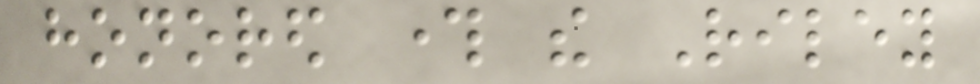honored through the Riley
